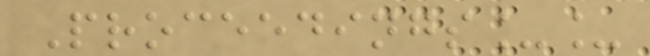Proceedings__
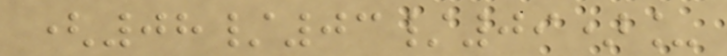(08/03/09)_
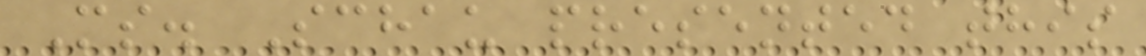Ms. Schau presented this
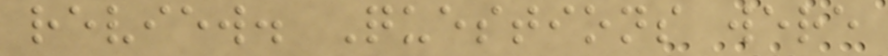review. Questions were
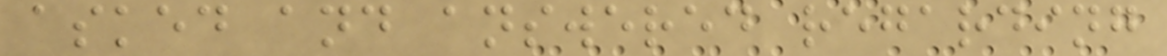asked and answered regarding
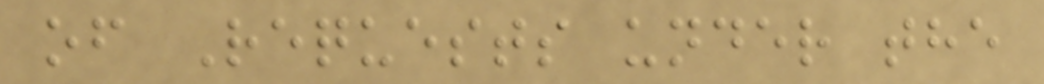of Requests under the
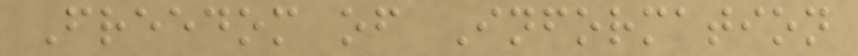Freedom of Information
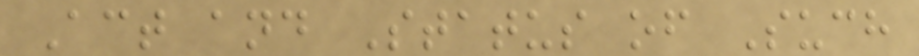Act and Status of Such
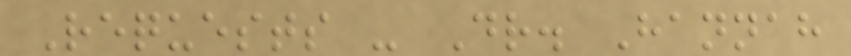Requests - Dr. Hannah
